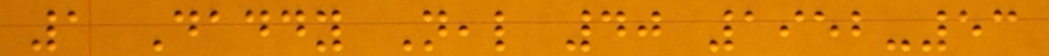1 Daddy Neal 40 1952-53
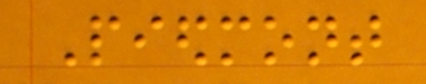Piedmont
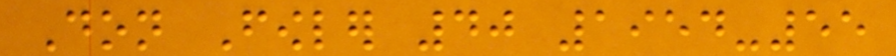Don Fowler 40 1954-55
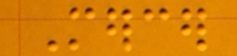Mercer
